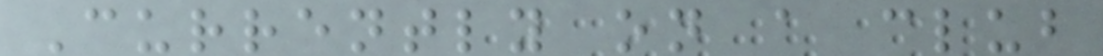Currently on a club
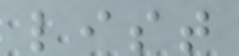list
